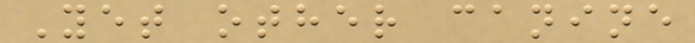Yet other canine
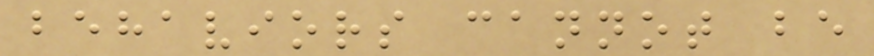behaviors cannot be
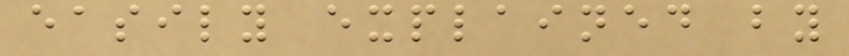easily explained by
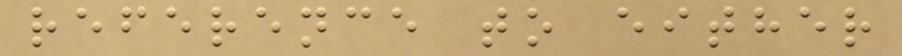reference to either
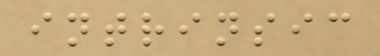intrinsic
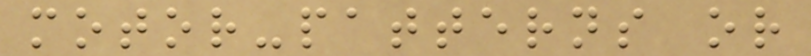motor-patterns or
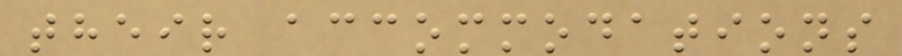their accommodations
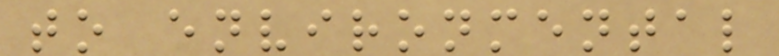to environmental
